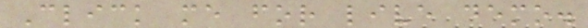Click me for live demo.
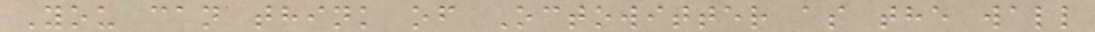You can think of Octowitter as the wall
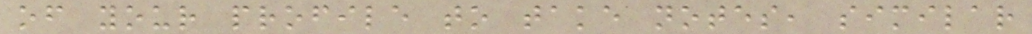of your profile to take notes, similar
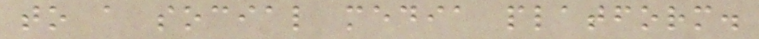to a social media platform.
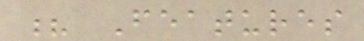? Features
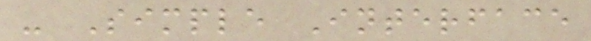- Simple Interface
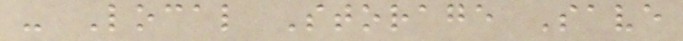- Local Storage Save
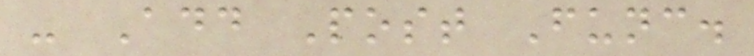- Add Post Func.
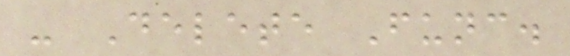- Delete Func.
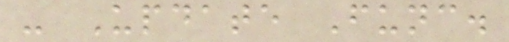- Update Func.
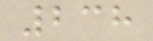238
